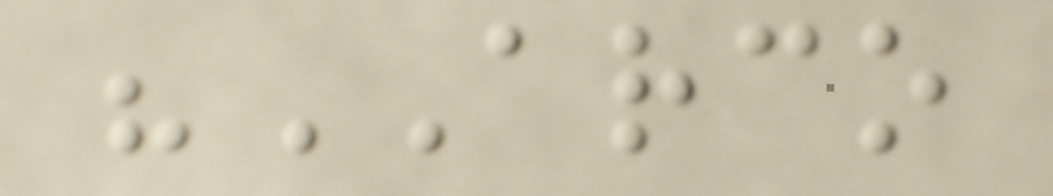"ARCO
